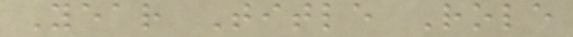Year Title Role
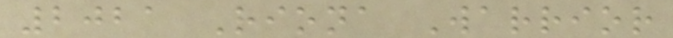2021 Riona Warrior
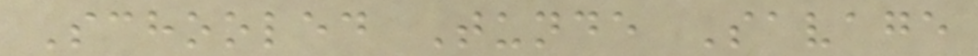Schooled Tunde Savage
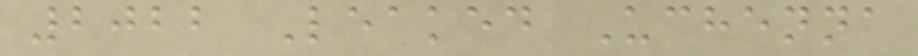2022 Leaked Uchenna
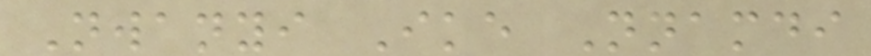Nwanyi Ike Nnamdi
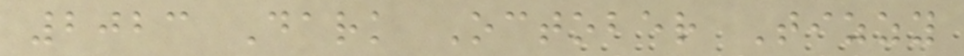2023 Dark October Tizzy
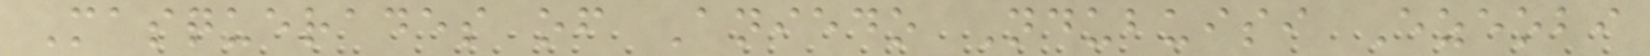Masquerades of Aniedo Ndubuisi Ezeobi
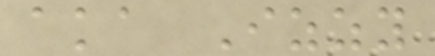aka Izzy
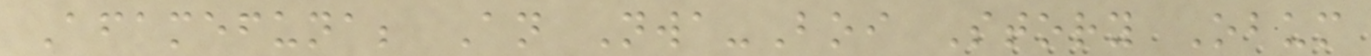Afamefuna; An Nwa-Boi Story Obum
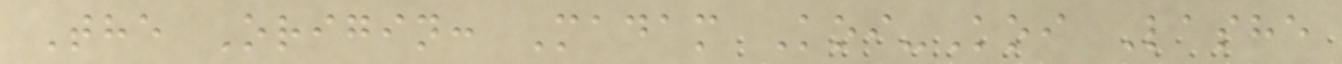The Origin: Madam Koi-Koi Lashe
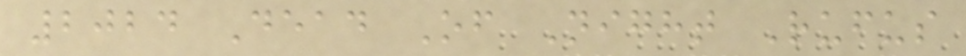2024 Dead Of Night Rufus
